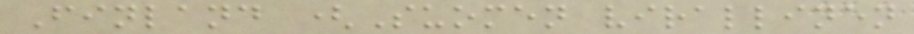Finland (Suomen virallinen
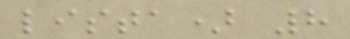lista) 8
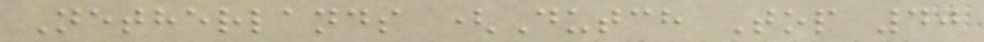Netherlands (Dutch Top 40
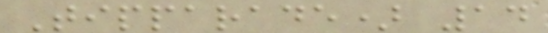Tipparade) 14
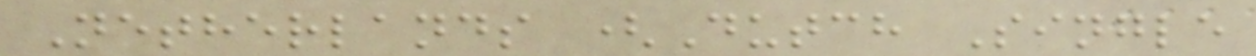Netherlands (Dutch Single
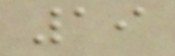19
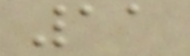11
